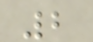2
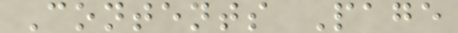Contents Page
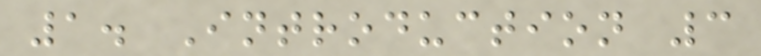1. Introduction 3
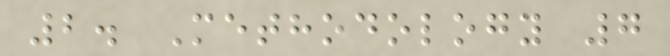2. Methodology 7
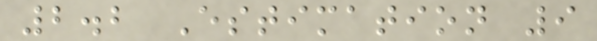2.2 Estimation 9
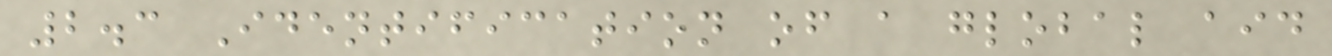2.3 Identification of a global aid
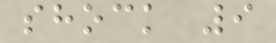shock 9
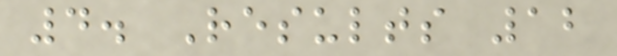4. Results 12
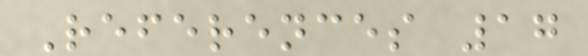References 17
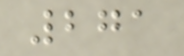271
